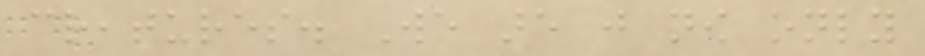creatures. We are just now only
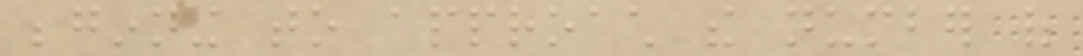beginning to approach the number of
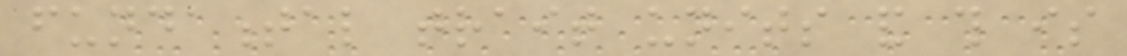fundamental trait units and this is
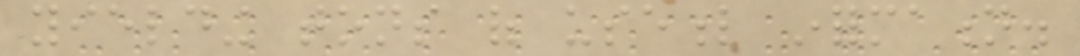yielding tons of useful information.
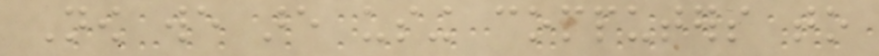Now we are using computers to
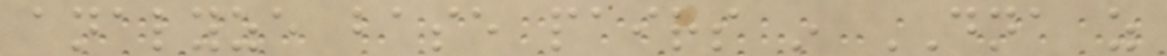analyze base pairs in DNA as
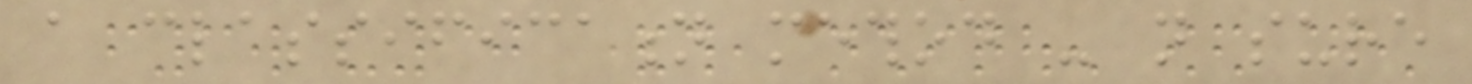a classification method - not sure
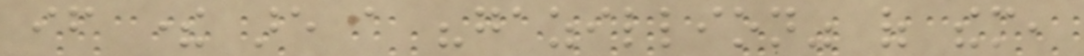if there are a "gazillion" of them,
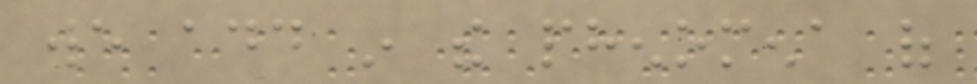we add in the phenomena of
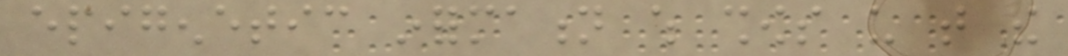epigenetic information which shows us that the
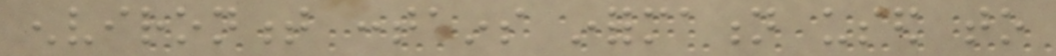environment contains information used to
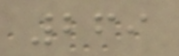269
